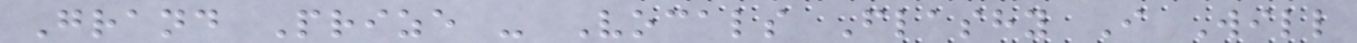Grand Prize - Vocals Flashy I Will
